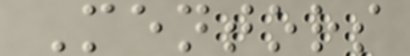Mentors
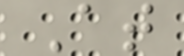At
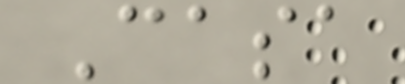Casa
